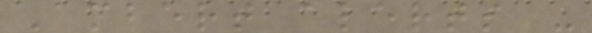Ambert alerts -
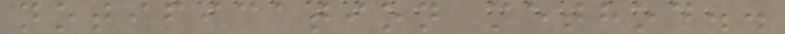notification method..
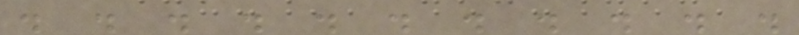. . . . . . . . . . .
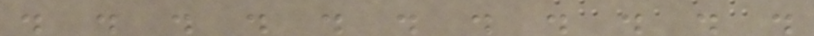. . . . . . . . . . .
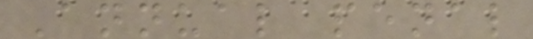Annual penal
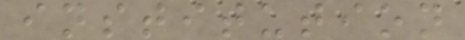institution
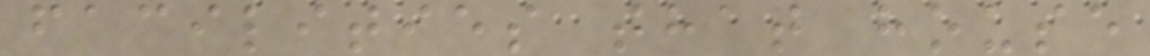facilities that house
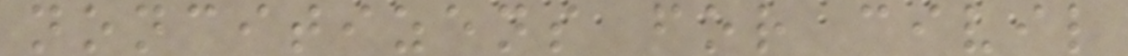noncitizens for civil
